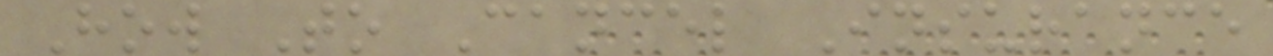How To Cancel Insurance
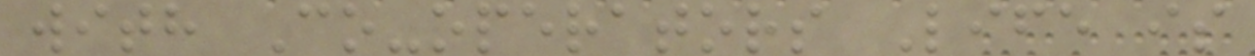with Co-operators Life is
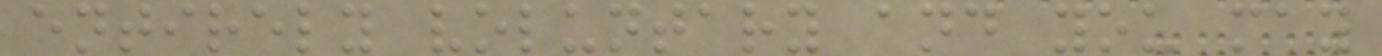entirely voluntary and you may
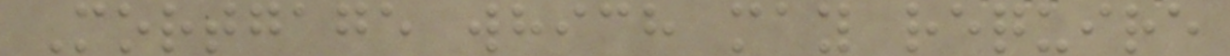Mortgage which may require
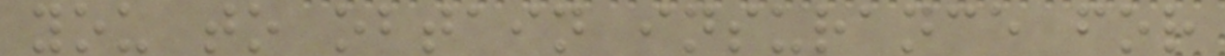you to obtain insurance for
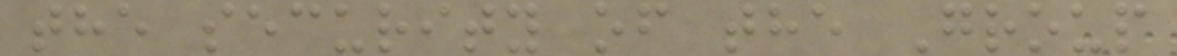the security of the Group
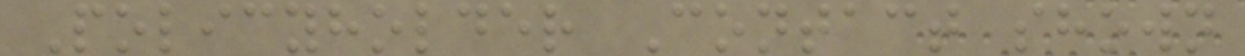Policyholder Contact shown
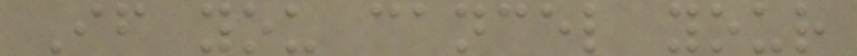If you cancel your
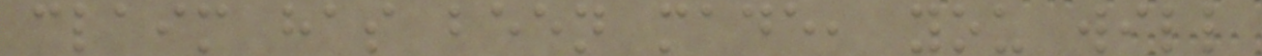claim has been made, you will
